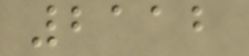2112
